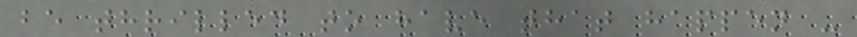be thrilled to have that happen -
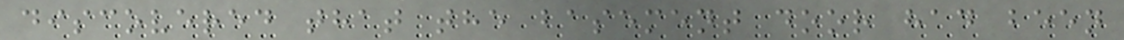discovered that the basement door had been
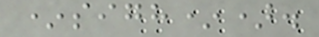*sigh*).
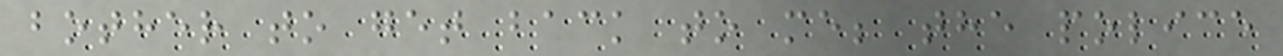bother to get back to me; the police
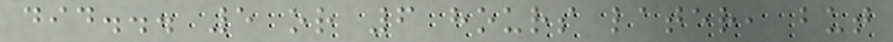did... 5 or 6 hours later, but
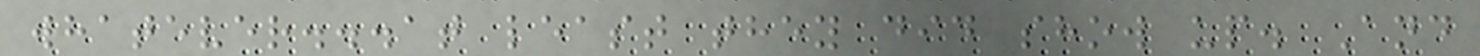whatever...at least they did show up. And
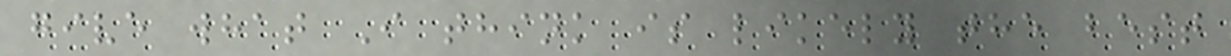give what I think is likely the best
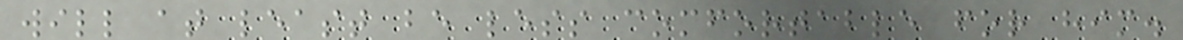will at least be less comfortable for him.
